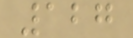127
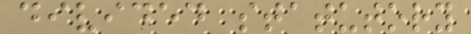divided statutory
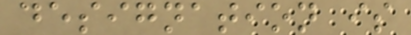designation is
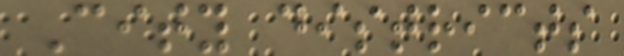City districts
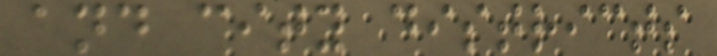and city districts
